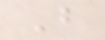B
